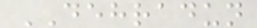DEHRADUN
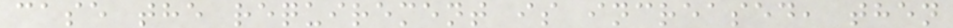case the requirement is increased, then
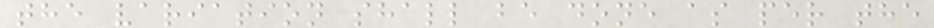the variation shall be done as per the
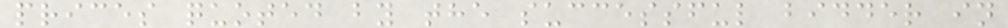prices quoted by the successful bidder in
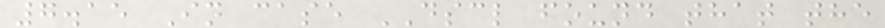7.15 In case DSCL found that the
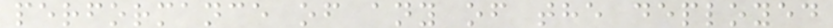performance of any of the deployed
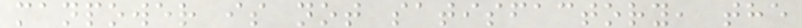manpower is not satisfactory, the
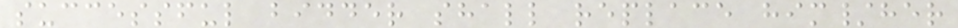successful bidder shall replace him/her
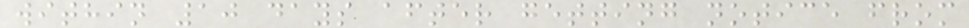within 10 days after getting notice from
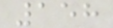158
